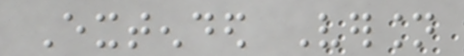Extended Version
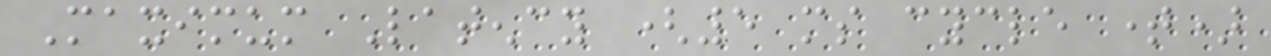Maximum Latency (5 ms cycle time)
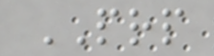PRP
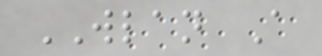WLAN A
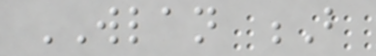WLAN B
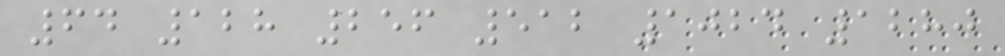64 128 256 512 1024 1280
